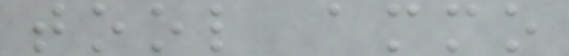tool ammo
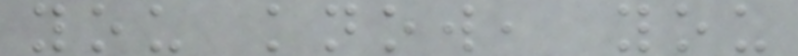you know, you
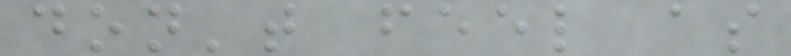don't feel as
